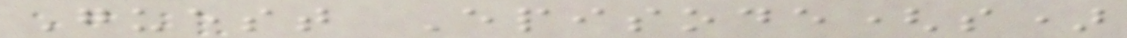Guest Episode(s)
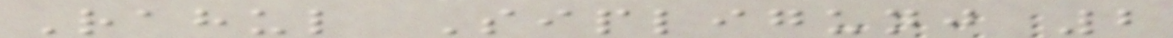Rahul Sipligunj 2
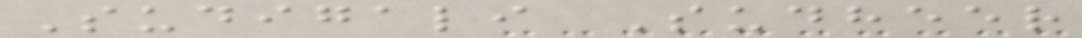Sudigali Sudheer
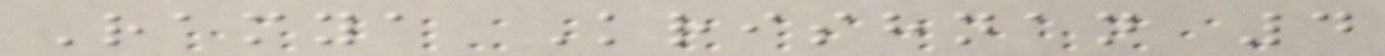Ramya Krishnan 4
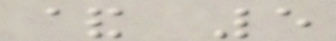& 5
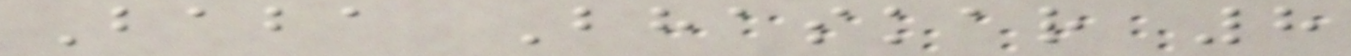Baba Bhaskar 8
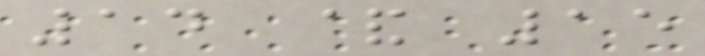14 & 15
